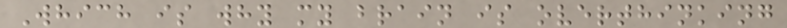Which is why my brain is overthinking
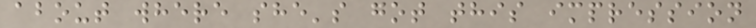about where she's got this impression
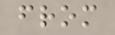from
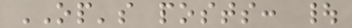OP's posts: |
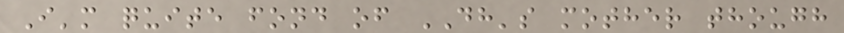I'm quite fond of DH's mother though
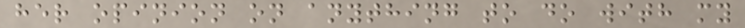her opinion on anything to do with my
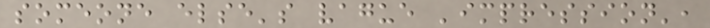someone else's vague 'impression',
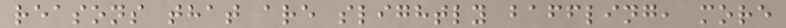reasons that are slightly baffling, more
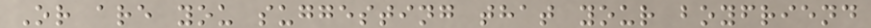Or are you suggesting that your boyfriend
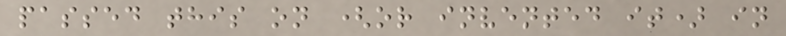passed this on (or invented it) in
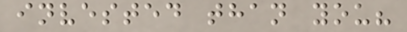invested than you?
